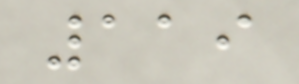119
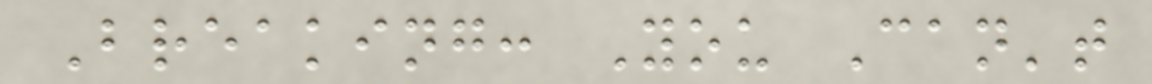Breaking: You Can't
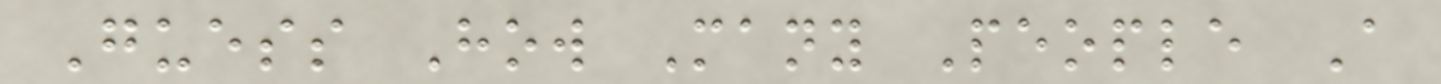Guess How Many People A
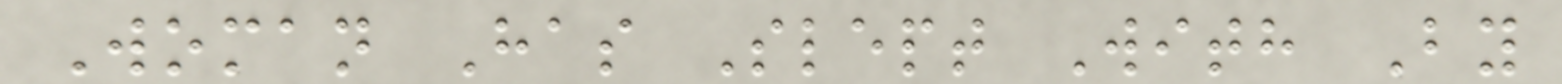Woman Has Slept With By
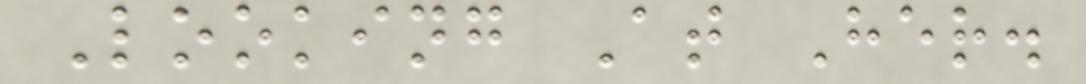Looking At Her.
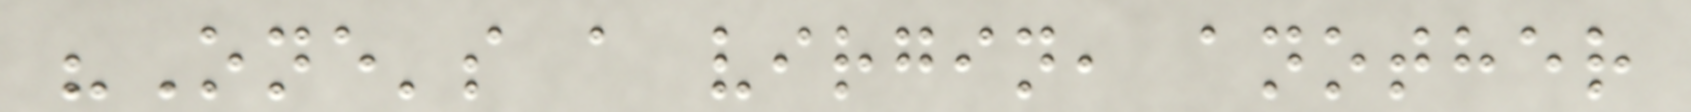"One's a virgin, another
